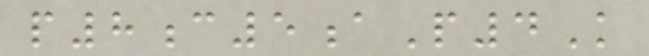p8c5aP4K
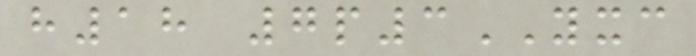h18 7p3YXC
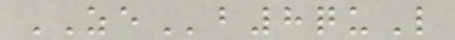ZEb8quL
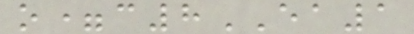o=c8EA1
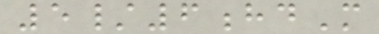5/6hdM
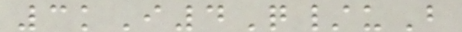3kI4Q/uB
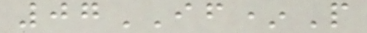07IF*P
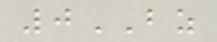0BZ
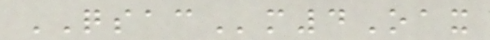QSACm4Oax
